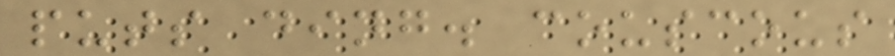puts ding. couscous
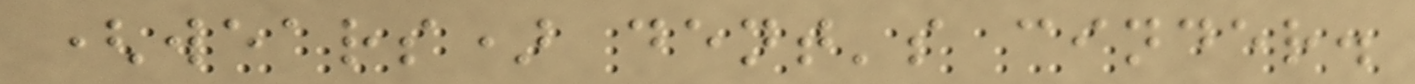(wears) dent's cinder.
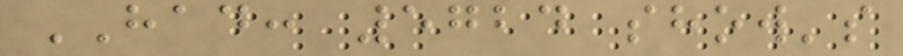HAD: 5724 show's
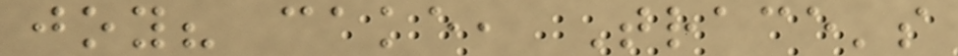joy? cake, Trace's
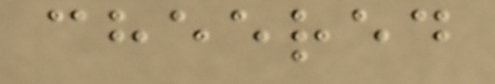cheered
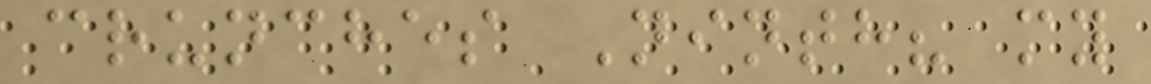crunches Ninth? my
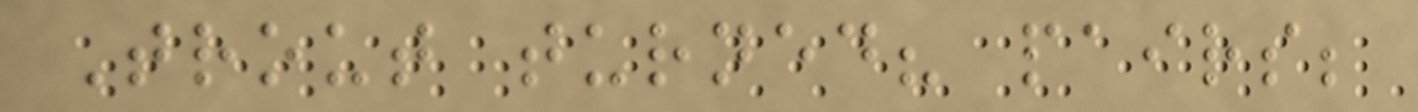Trout turned? pairs;
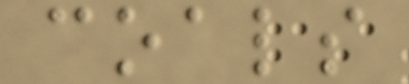coals
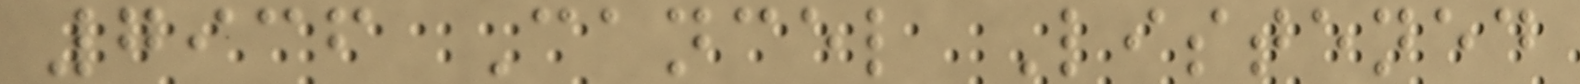7936 Cancel Listened
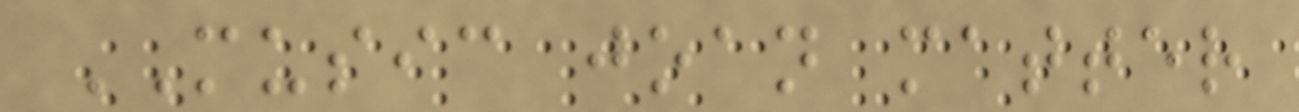MUSIC joan matter
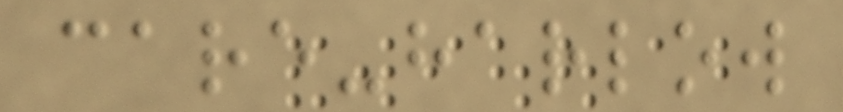care-harlow
